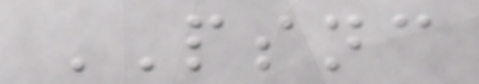PSNC
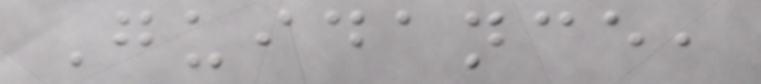Guidance,
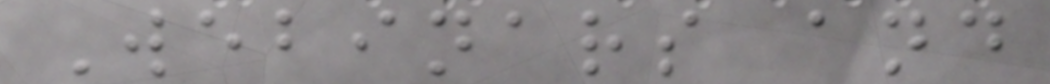Webinars and
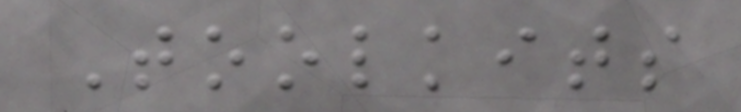Toolkits
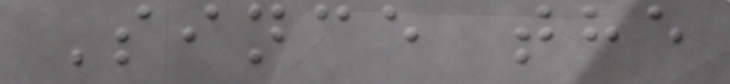Since the
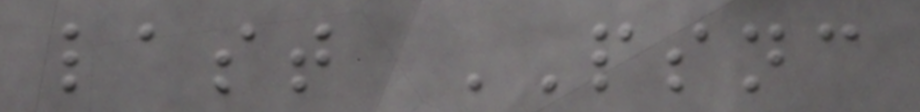last PSNC
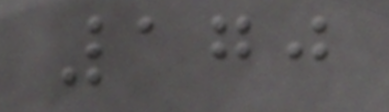170
